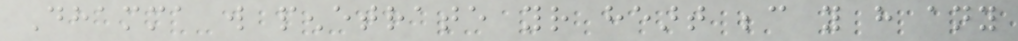Dhamma will penetrate your heart because you have any
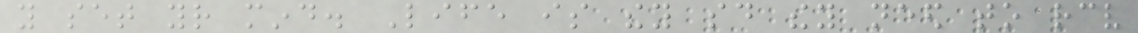you set your mind. Life is they said they need to receive
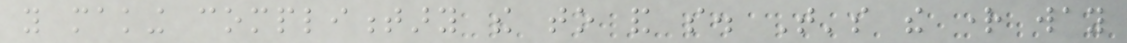you making complimentary the to and so. That's the right way
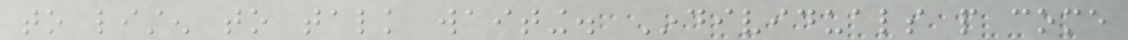to listen to talk waiting. Individuals people come
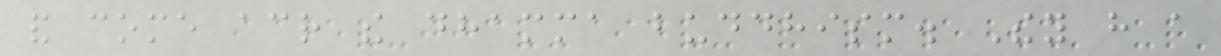and come across the dhamma buddhism. They have a
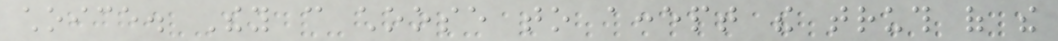choice. They can choose to accept the truth of the
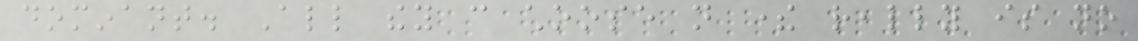dominant. All they can choose not there really is no
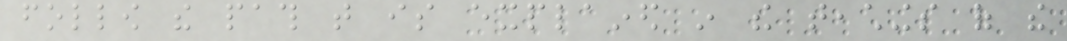follow the path that is explained in the teachings of the
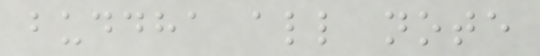buddha all note
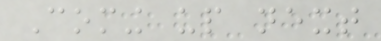Coming up next
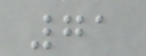71
